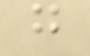g
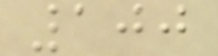100
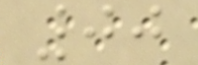00
